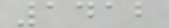1412
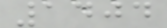1404
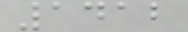1412
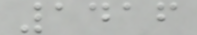1416
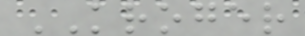KROGER
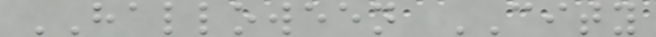HALLOWEEN CITY
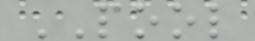POOL
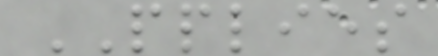PPLIES
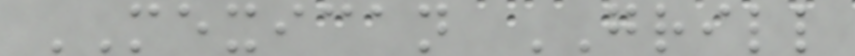MEXICAN GRILL
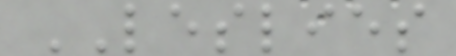LESLIES
